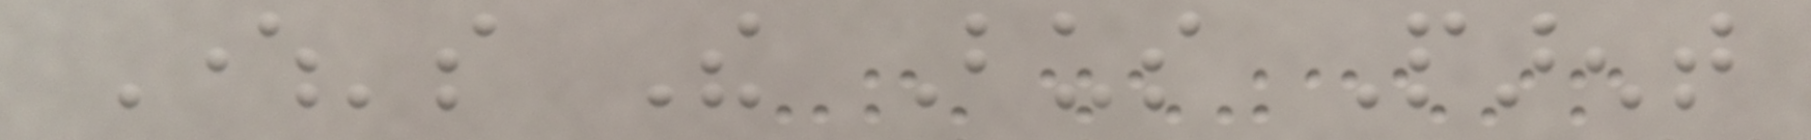Where's The Bus Parent
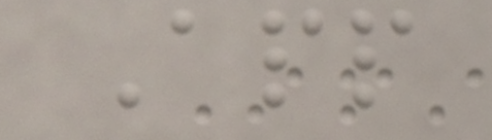App
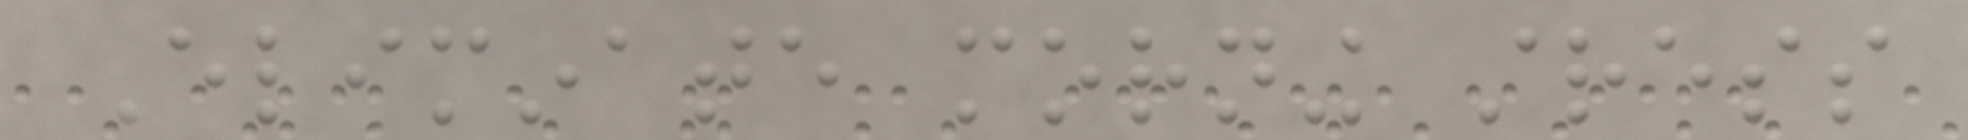Eliminate morning stress
